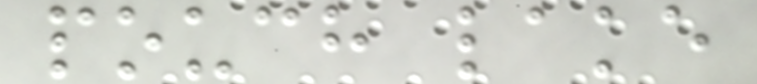pouch lake
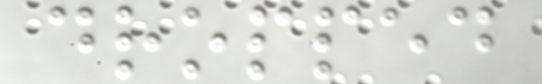dropped
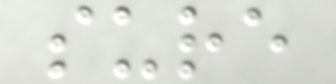sure
